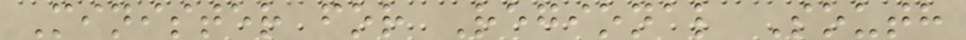Minister for Regional South
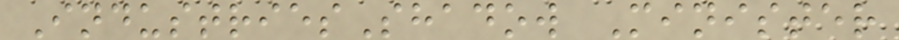IndustriesShadow Minister
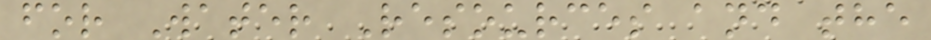for Water Resources and the
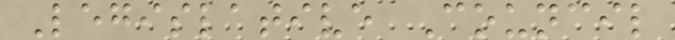Legislative Council
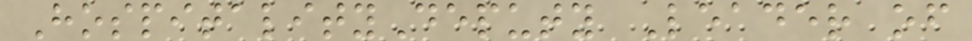HospitalityDeputy Leader of
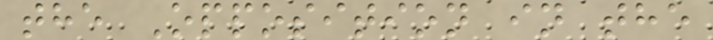the Opposition in the
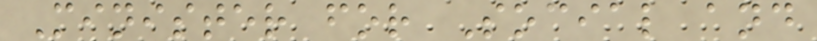Minister for Social and
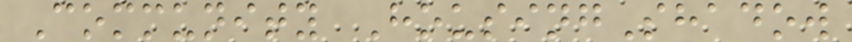Community HousingShadow
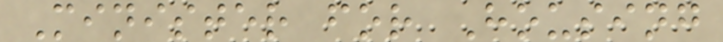Minister for Housing
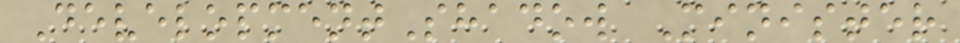DevelopmentShadow Minister
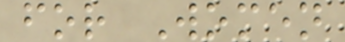for Women
